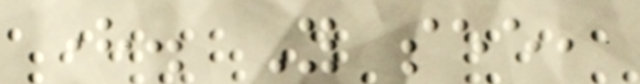here. You see,
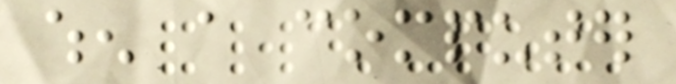when a computer
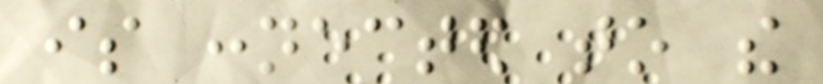is connected to the
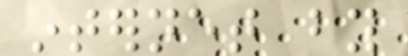internet by
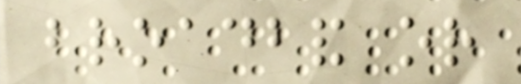broadband or
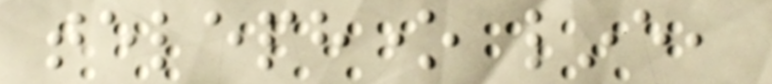telephone line,
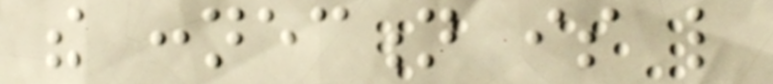the connection is like
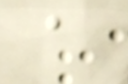a
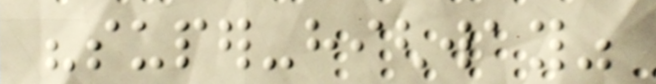"super-highway"
